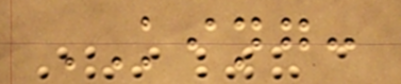KING:
